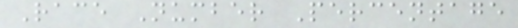Race Number Percentage
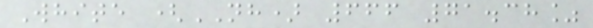White (NH) 666 71.38%
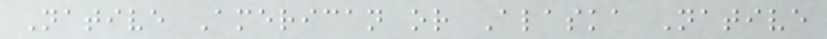Native American or Alaska Native
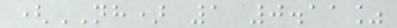(NH) 1 0.11%
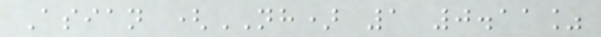Asian (NH) 1 0.11%
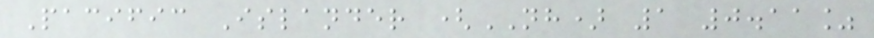Pacific Islander (NH) 1 0.11%
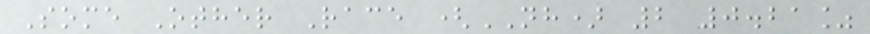Some Other Race (NH) 2 0.21%
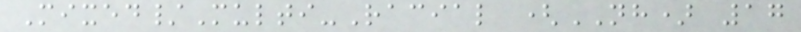Mixed/Multi-Racial (NH) 17
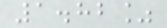1.82%
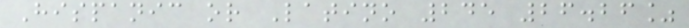Hispanic or Latino 245 26.26%
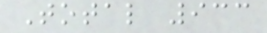Total 933
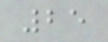25
